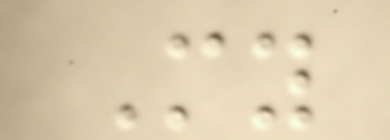My
